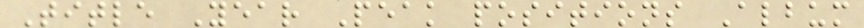Title Year Peak positions Album
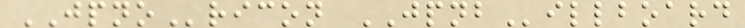JPNOricon JPNBillboard
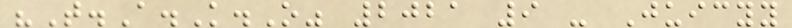"T.A.K.O" 2021 9 - Juicyy
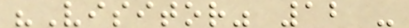"Visitor" 12 -
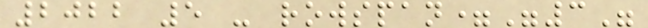2022 5 - rowspan="3"
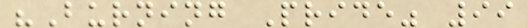"Burning Pride" 99
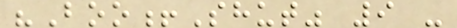"Boo!Shut" 9 -
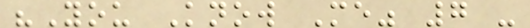"You Know Me" 7 -
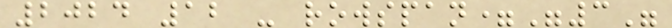2024 12 - rowspan="3"
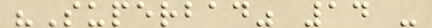"Superbad" 14 -
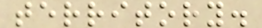territory.
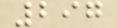297
